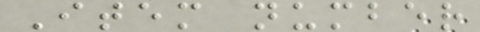Item number
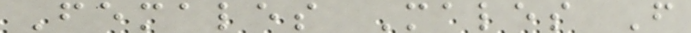Females Males F
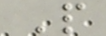P
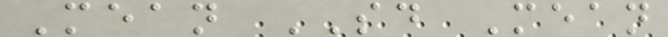Mean SD Mean
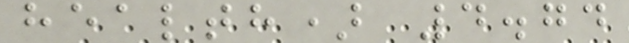health) 4.74
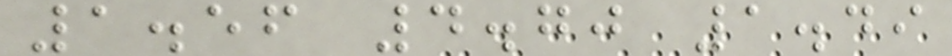1.56 4.70 1.49
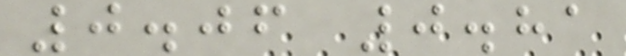0.06 0.81
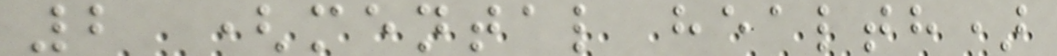2 (mental health)
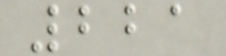221
